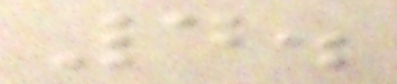4.
